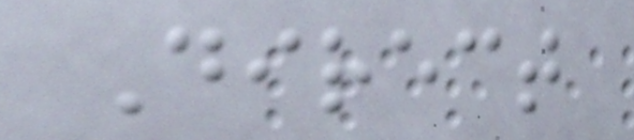Direct
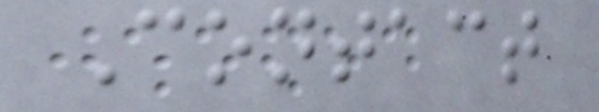Contact
